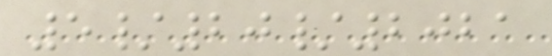5/20/2021
